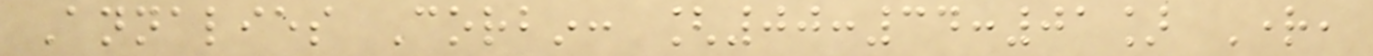Annalies Corbin: [00:34:01] Right,
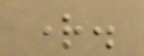right.
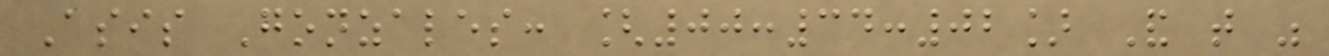Asis Gonzales: [00:34:02] And that was
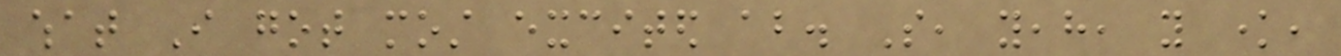what I got most excited about. So, yeah, you know,
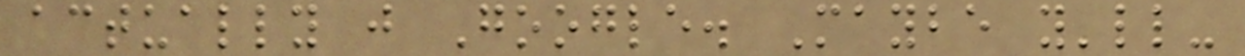actually just Google. Maybe you'll-
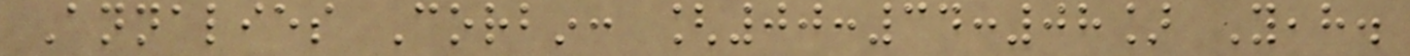Annalies Corbin: [00:34:08] Yeah.
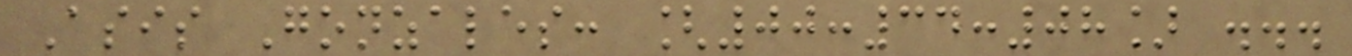Asis Gonzales: [00:34:08] ...
